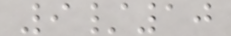9/10
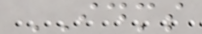IDMS
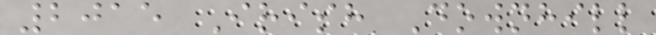2015 Irish Downhill
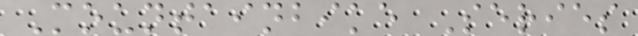Mountainbike Series
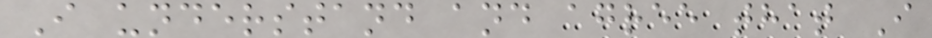I understand and agree that I
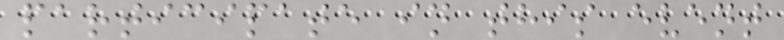participate in this event
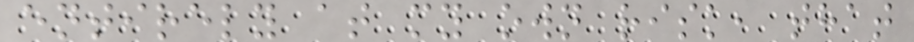entirely at my own risk, that
